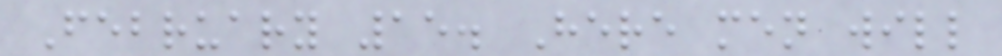February 15. Here men will
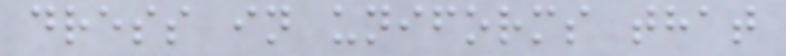dress in uniforms that
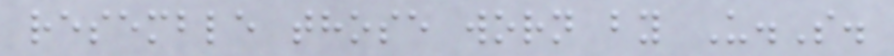resemble those worn by U.S.
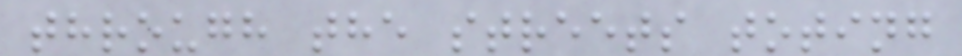through the streets toting
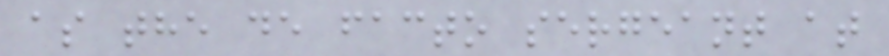as the de facto sergeant at
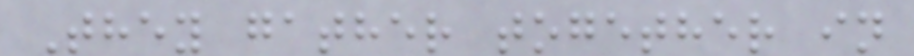They gather together in
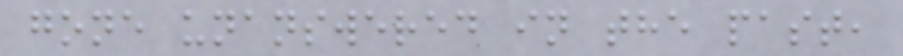gone unanswered in the past,
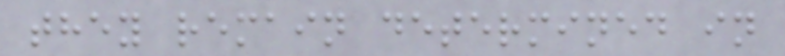they remain determined in
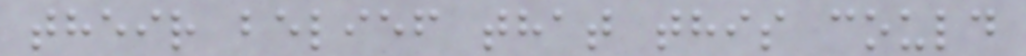their belief that this could
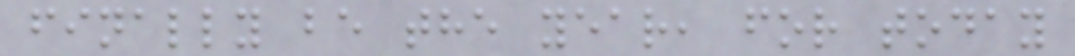finally be the year, for today
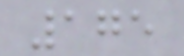175
